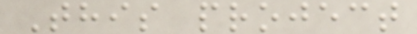This project
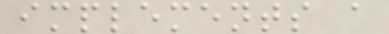implements a
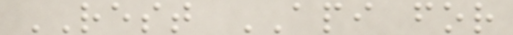REST API for
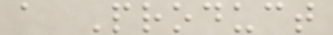a Product
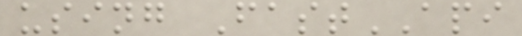using FastAPI
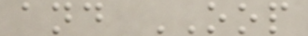and OOP
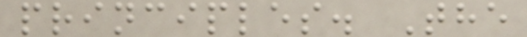principles. The
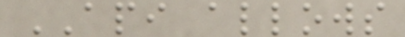API allows
